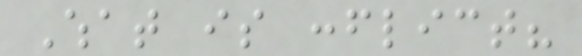What is conflict?
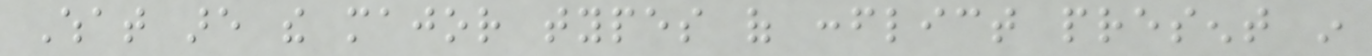What are the major types of conflict present in
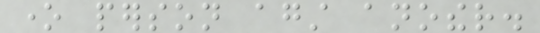one person against another.
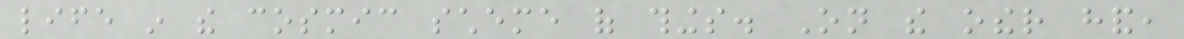life in the cosmic scheme of things. On the other hand,
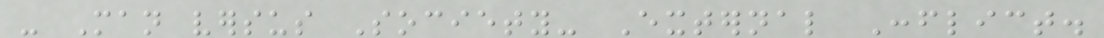- Man versus Society- External Conflict.
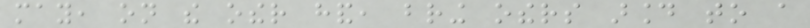may, on the other hand, bring others around to a
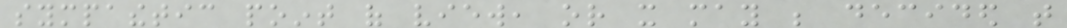sympathetic point of view, or it may be decided that
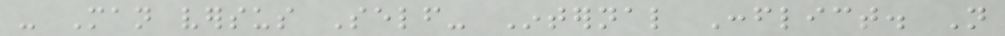- Man versus Self- Internal Conflict. Not
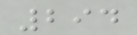294
